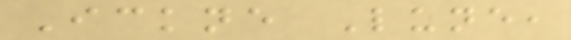Ickne Lune,
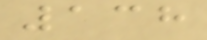138
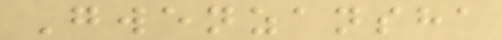Gwenzansha
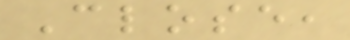Close,
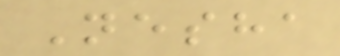Nesha
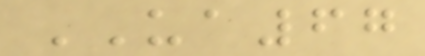UA67
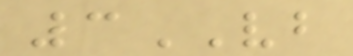3VB
